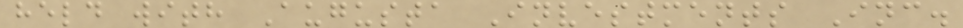held with Augusta Investments Inc.
